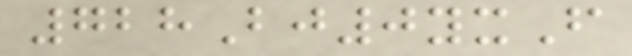728Bj0yxF
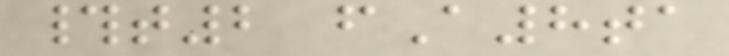#t2 fA8ta
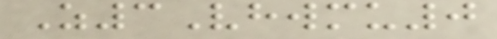Z3Vhwmu0
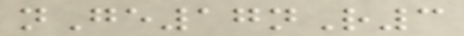nGe17nR3
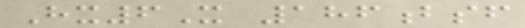Hx6X 186bsf
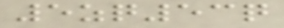5zq53q
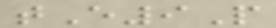tE9P
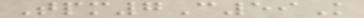Tpm7C59K
